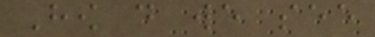How do we see
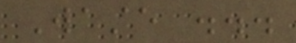Waste ...
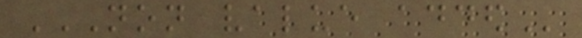NON VALUE ADDED
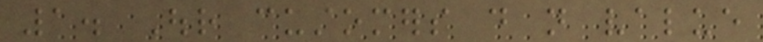1. Our customers do not value
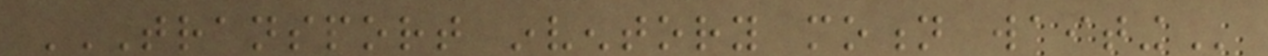TRANSPORT INVENTORY MOTION WAITING
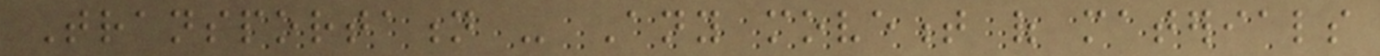Transportation - Any movement of materials
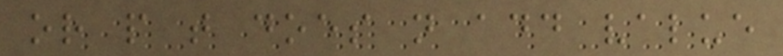or people that does not add value
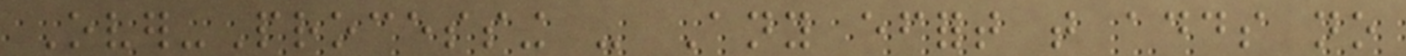Over-Processing - Any effort that adds no
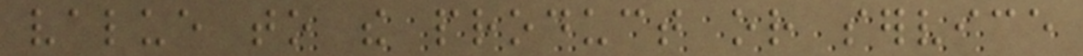value to the product or service
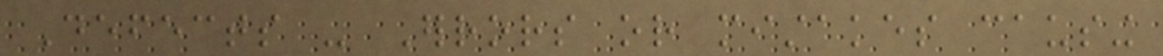Defects - Errors or mistakes causing
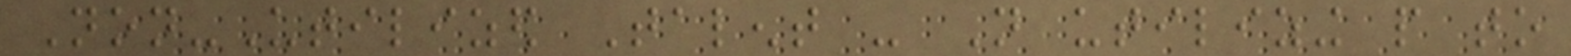Non-Utilized Talent - Not utilizing people to
